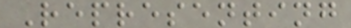Representing
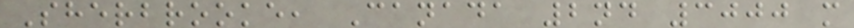Sherbrooke, Canada 2nd 3000 m
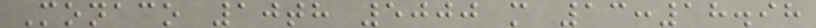Monaco 10th 5000 m 13:18.98
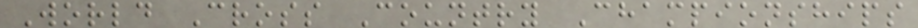World Cross Country Championships
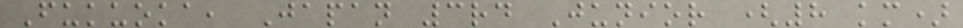Fukuoka, Japan 3rd Junior (8 km)
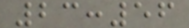23:56
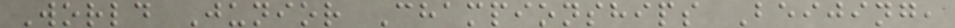World Junior Championships Beijing,
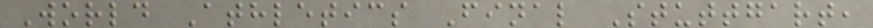World Athletics Final Stuttgart,
